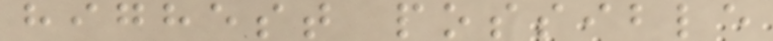highest possible
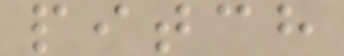pitch
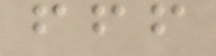fff
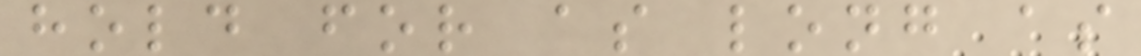hold for as long as
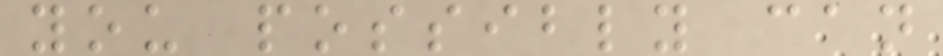you possibly can
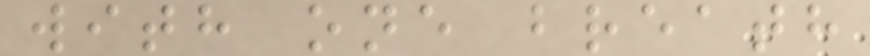with one breath
